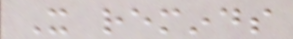It reminds
